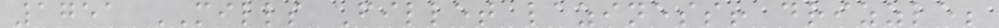1751 MILLS Fillet laziness! drizzle;
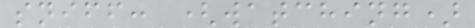sniff: (watching)
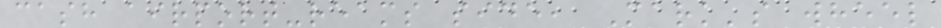cash airport-reams side, Mark's wheel
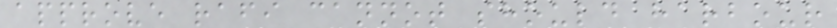approve rafi cannot should harbour
